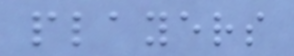players
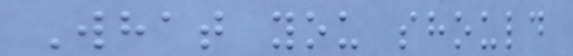What you should
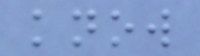know
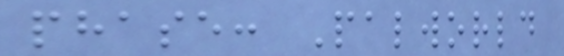phase: Palworld
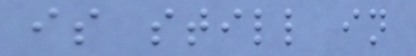is still in
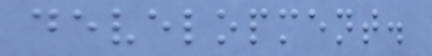development.
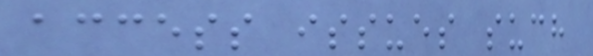access issues such
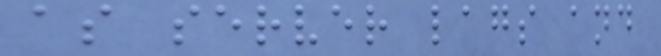as server lags and
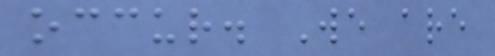occur. We are
